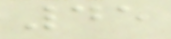45
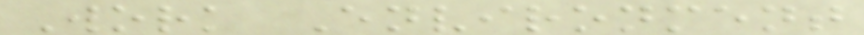Work Environment
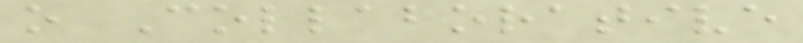o Collaborative
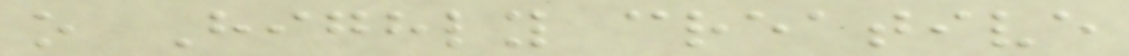o Highly creative
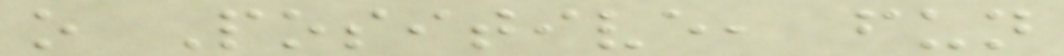o Positive, fun
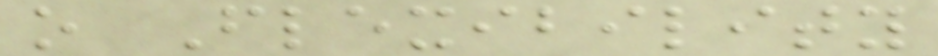o Flexibility
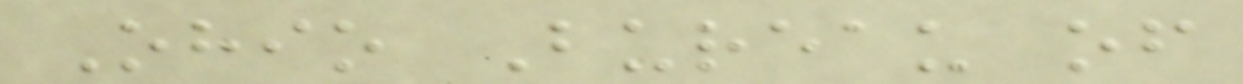Ohio Bureau of
